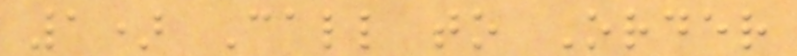1) Call to Order
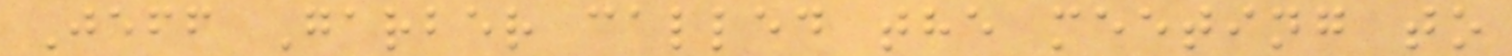Jeff Garber called the meeting to
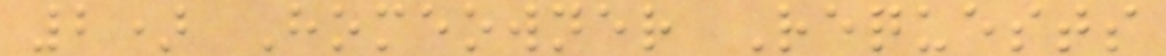2) Homeowner Requests
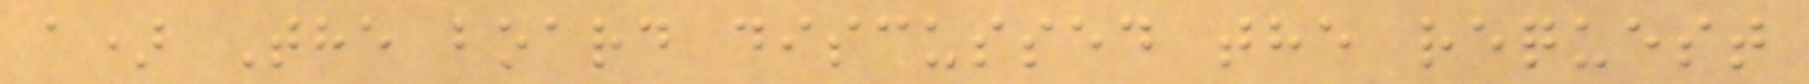a) The board discussed the request
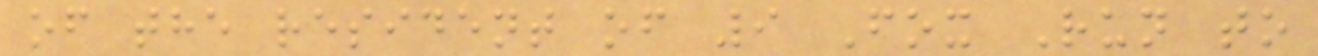of the resident of 9 Fox Run to
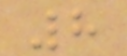8
